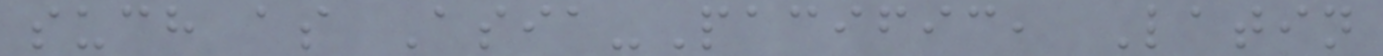such as Asia-Pacific, Latin
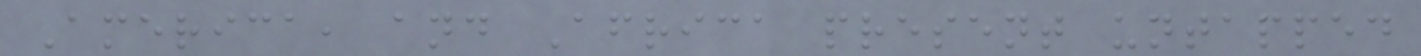America, and Africa present untapped
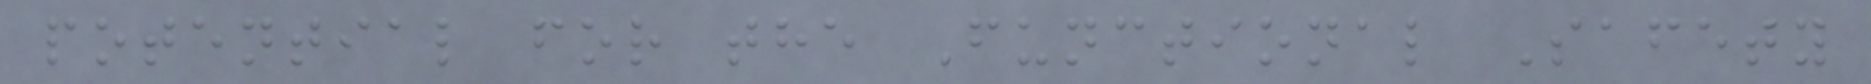potential for the Functional Safety
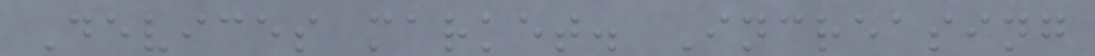Devices market. Increasing
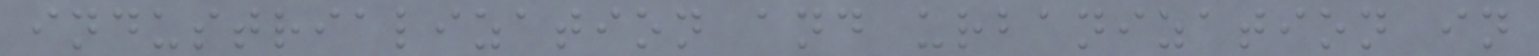industrialization and urbanization in
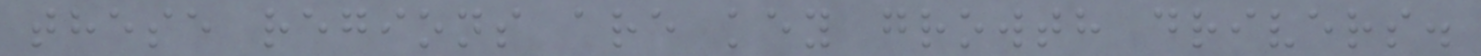these regions are key growth drivers.
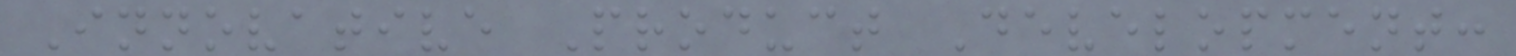Innovative Product Development:
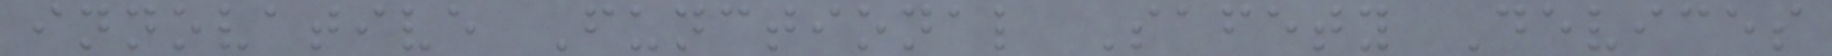innovative Functional Safety Devices
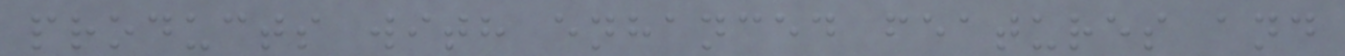products with enhanced features and
